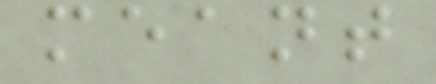meant
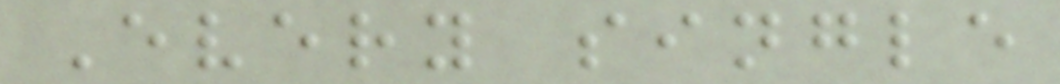Every single
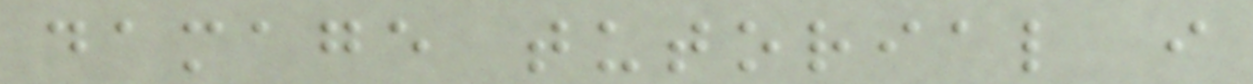damage tutorial i
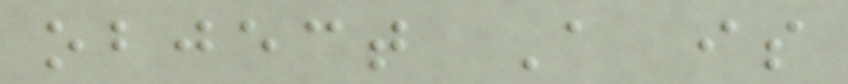object A is
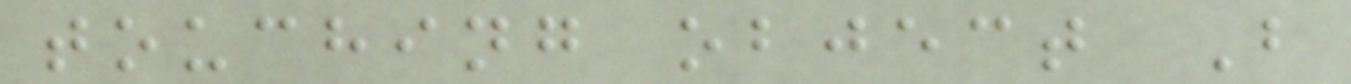touching object B
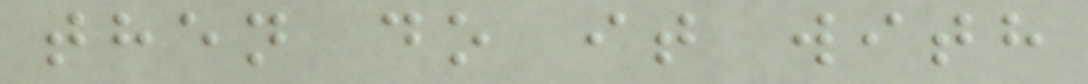then do it with
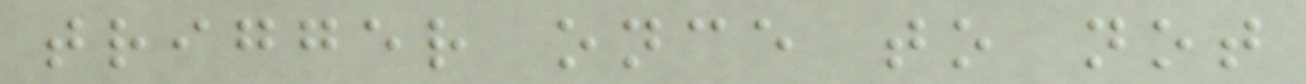trigger once to not
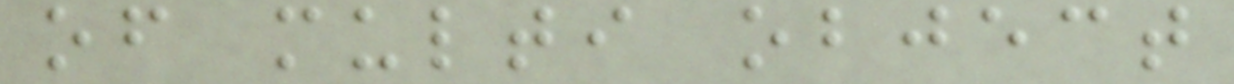of multi object
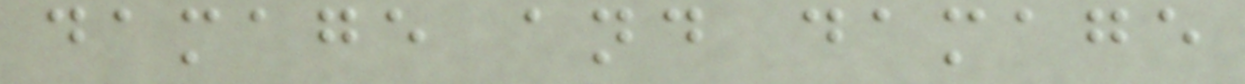damage and damage
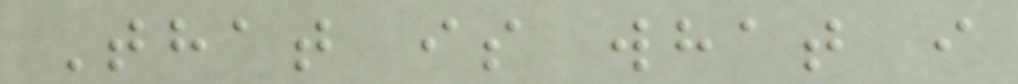That is what i
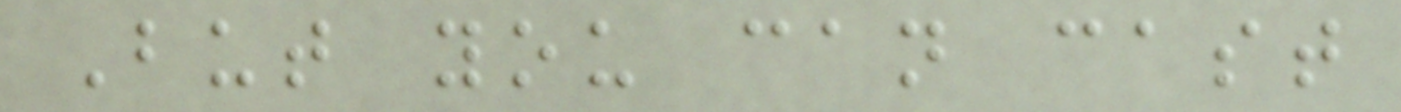But you can cast
